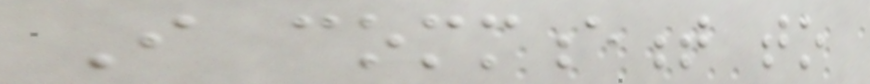I commencement to
